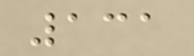131
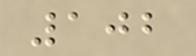102
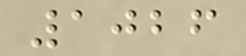1026
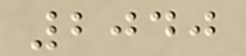2040
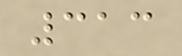313
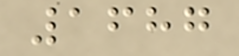1687
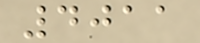4011
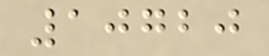10720
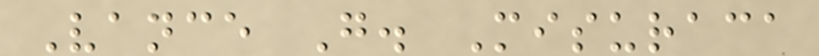Vance G. Misuraca
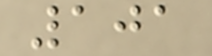101
